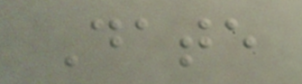Date
